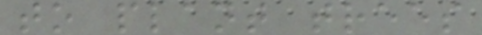to plant trees
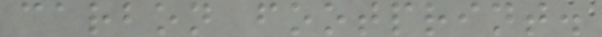carbon footprint.
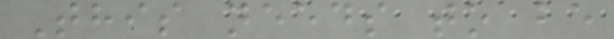This needs to be
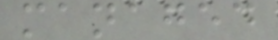managed
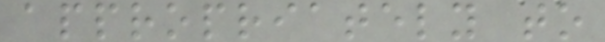appropriately to
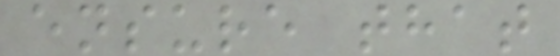ensure that
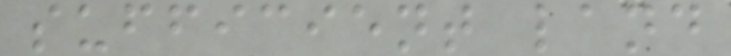sufficient land
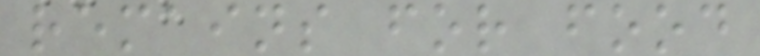remains for food
